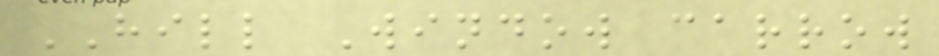HILL Window carrow
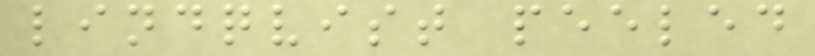lindqvist peeled
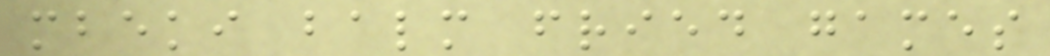mbeki balm fried games
